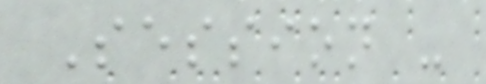Session -
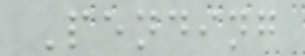Pending
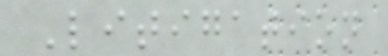Litigation
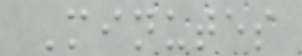Minutes
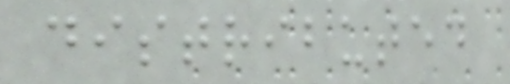distributed
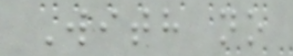With no
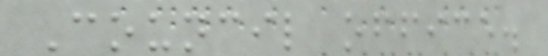Council office.
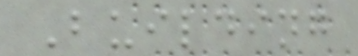Building
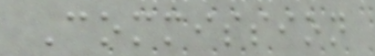Commission
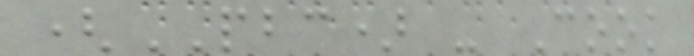(PBC) - Cook
